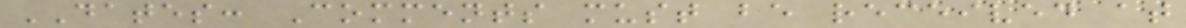DATES: Comments must be received at
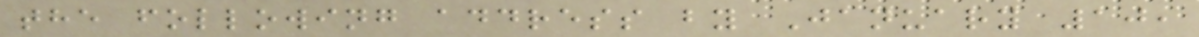the following address by January 10,
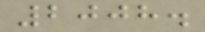2008.
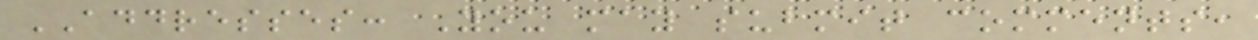ADDRESSES: You may submit comments,
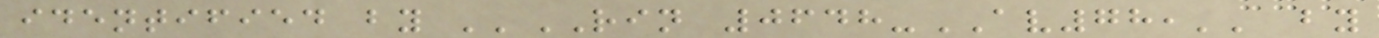identified by ''RIN 0648-AV78,'' by
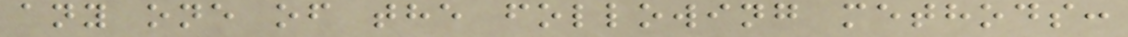any one of the following methods:
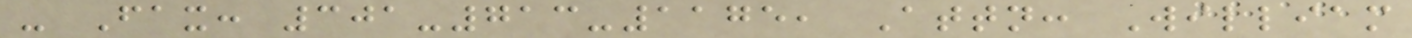- Fax: 301-713-1175, Attn: William
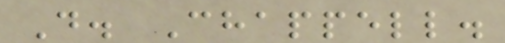D. Chappell.
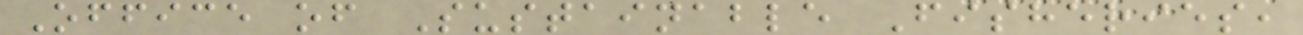Office of Sustainable Fisheries,
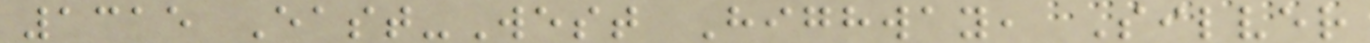1315 East-West Highway, Silver
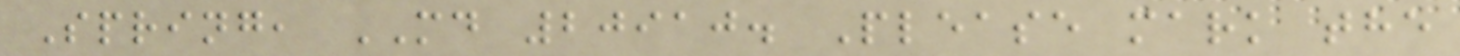Spring, MD 20910. Please mark the
